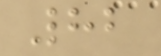82
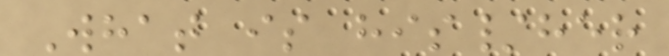What is his/her
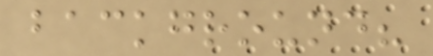background?
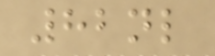82nl
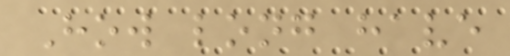How long have
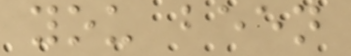you been
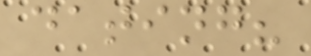dating?
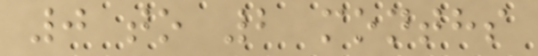0 to 2 months
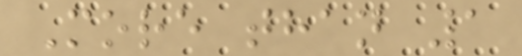More than 1
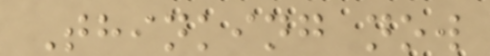Thinking now
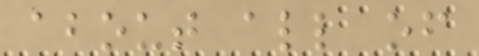about all of
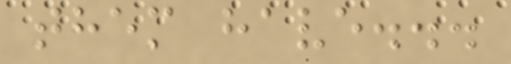them have...
